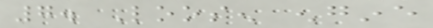7. Loosen engine
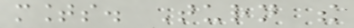mounts. Turn the
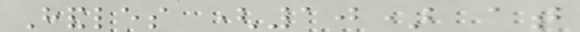Handles (10) at
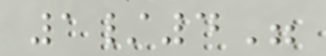1/4"
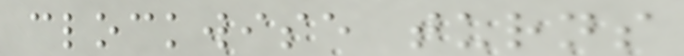clockwise turns
